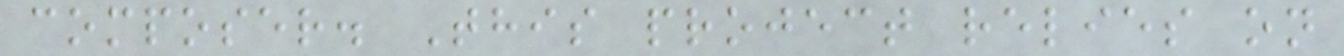composer. This project relies on
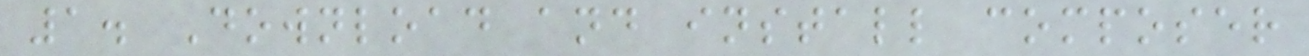1. Download and install composer
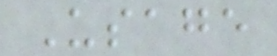Usage
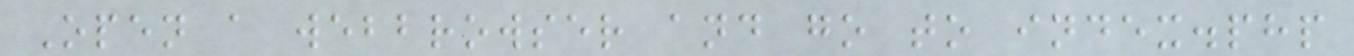Open a webbrowser and go to index.php
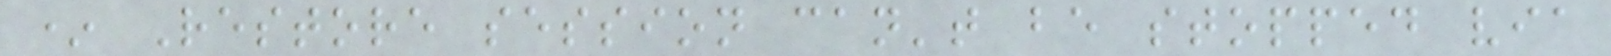* Restore session can't be stopped via
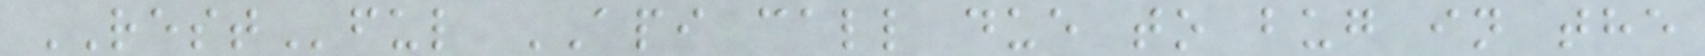RESTful API call due to bug in the
